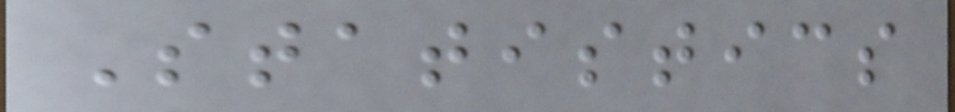Statistics
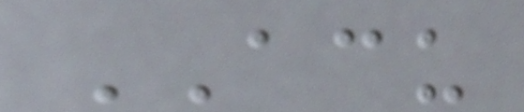ACU
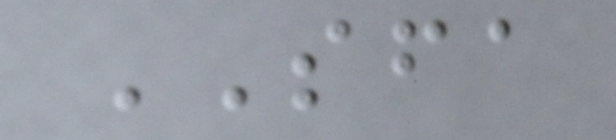SFA
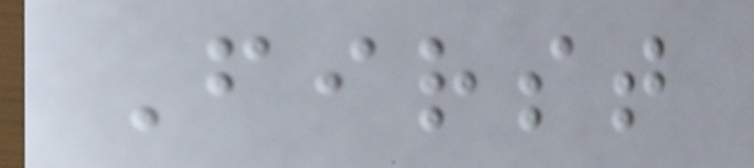First
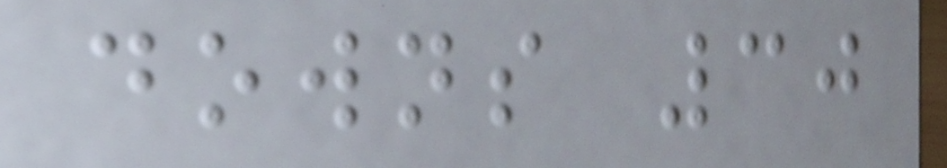downs 30
